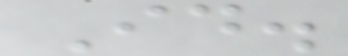Id.
